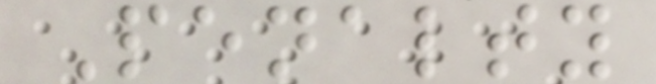Penalty
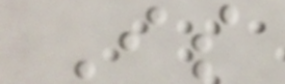Is
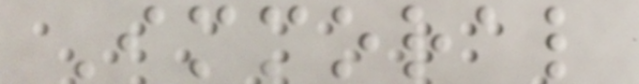Immoral
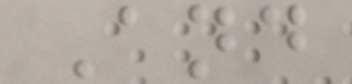And
